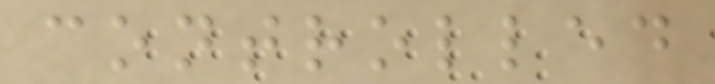controlled
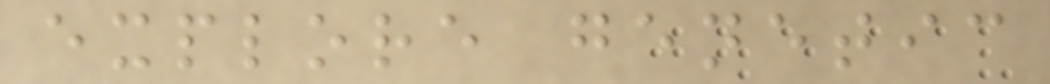explore genetic
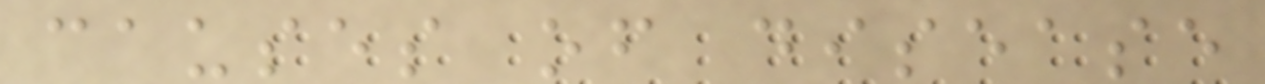causes of disease
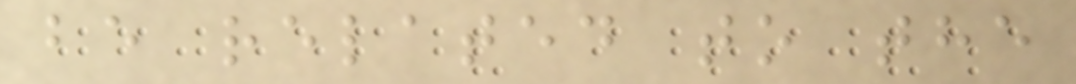be related to the
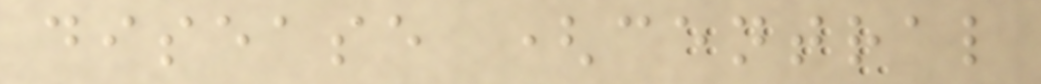disease (central
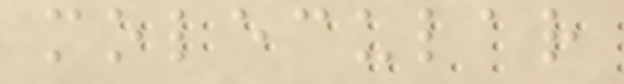molecular
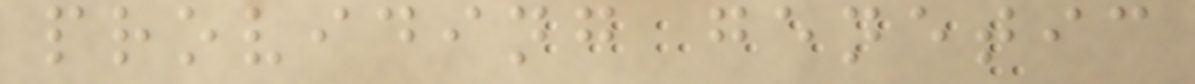providing genetic
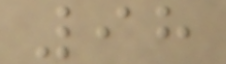98
